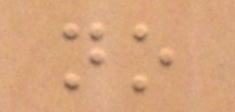no
